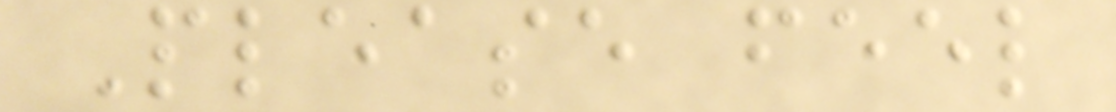Please feel
